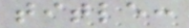title:
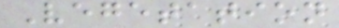Vegetation
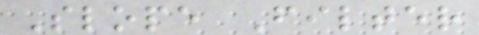Slope Filter
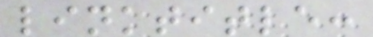linktitle:
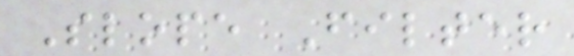Slope Filter
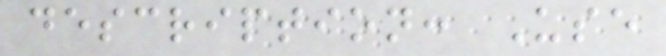description: Use
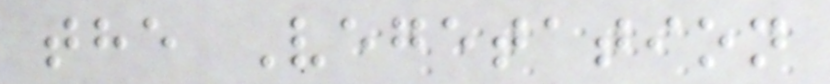the Vegetation
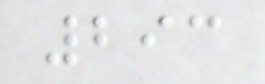293
